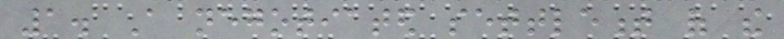1. A negotiated settlement of the
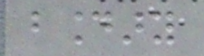boundary
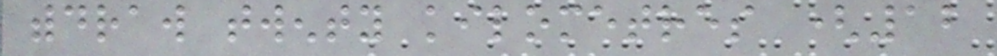withdraw twenty kilometres (12
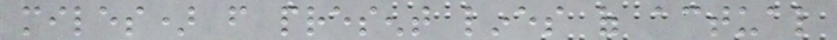miles) from present lines of actual
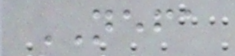NEFA
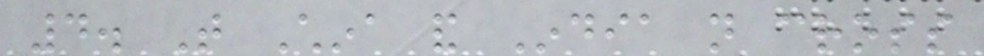4. That China and India not cross
